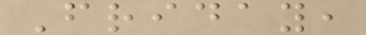Friday,
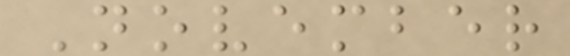November
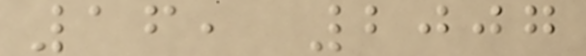16, 2007
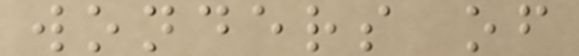wonders of
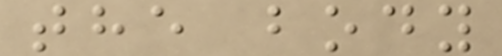the body
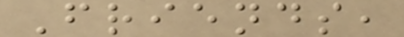Friends,
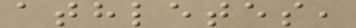athletes,
